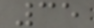35
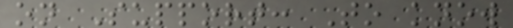on Support: To know
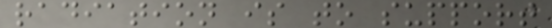radiation is to support
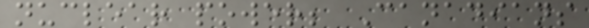nuclear power; Canadians
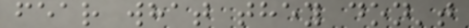fear what they don't
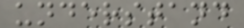understand
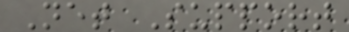Net Support
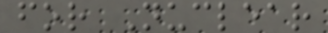for Nuclear
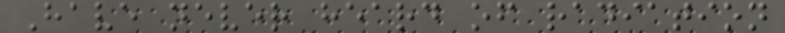Have never heard of radiation
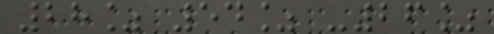28% 54% -26%
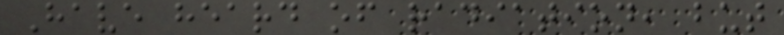Have heard of radiation, but
